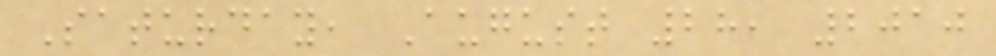Saturday, August 28, 2010
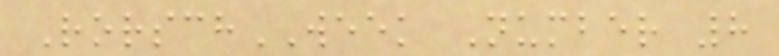RorschWEEK Number 8
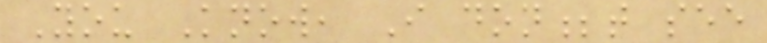You Know, I don;t see
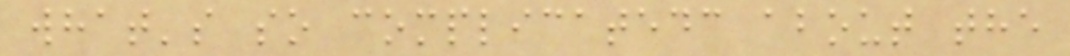what's so complicatedc about the
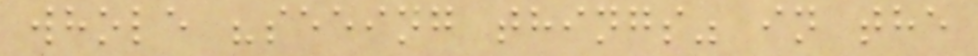whole "seeing things" in the
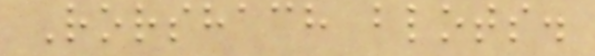Rorshach blots.
